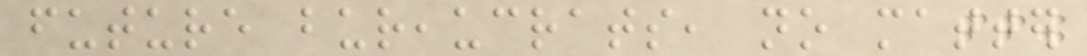future bureaucrats, no matter
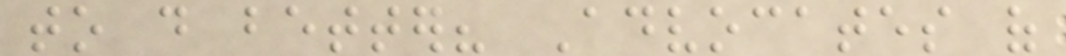to do better? Advocates of
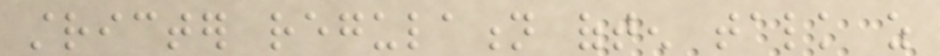stricter regulation often talk as
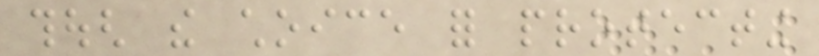though the choice for protecting
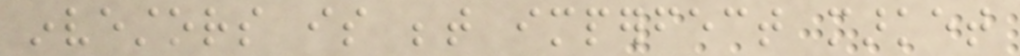investors is between imperfect market
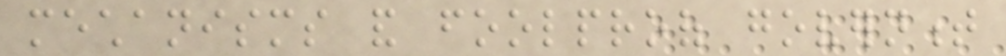mechanisms and foolproof government
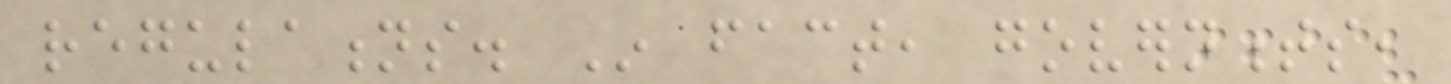regulations. In fact, governments,
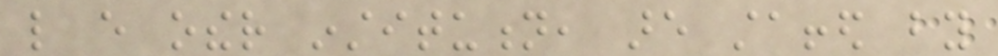like every other institution, are staffed by
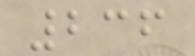236
